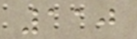110
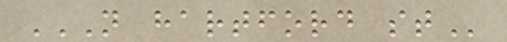N HARTFORD ST
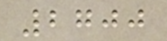2700
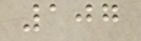107
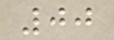00
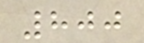800
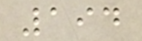194
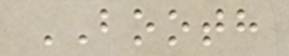BOOTH
